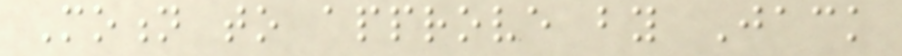Motion to approve by Jack
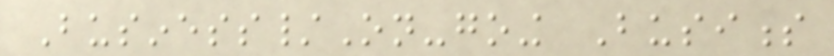Business/On-going Business
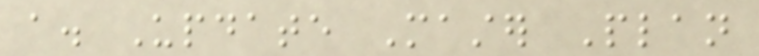a. Update Master Plan
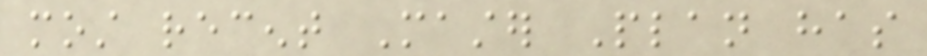most recent Master Plan has
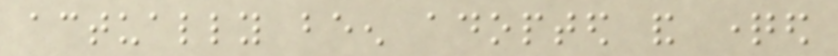actually been adopted and questioned
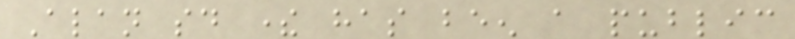Alan said there has been a public
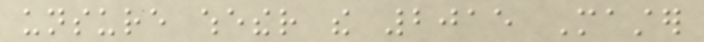unsure whether the 2015 Master
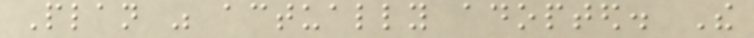Plan was actually adopted. The
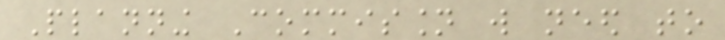Planning Commission will need to
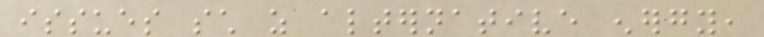issues such as alternative energy,
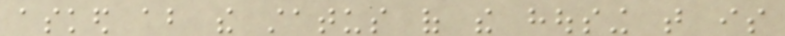asked about the status of the housing that is
